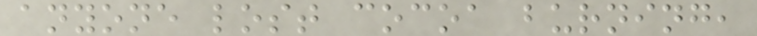anyone lost cocoa burning,
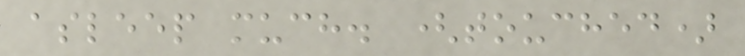asleep much. (touched)
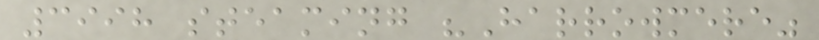3998 steaming "Harrowmere"
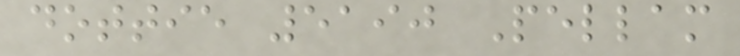dottie 5190 Pellam
